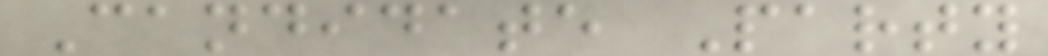Candidate Party
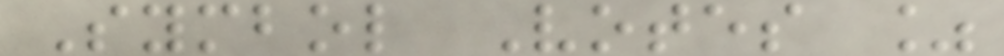Symbol Votes %
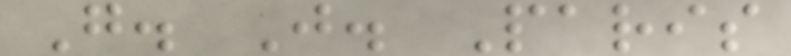G. J. Paris
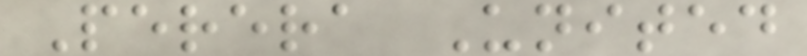Perera United
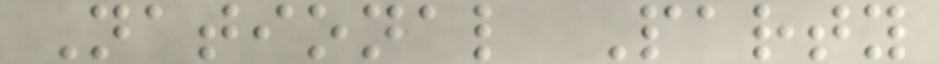National Party
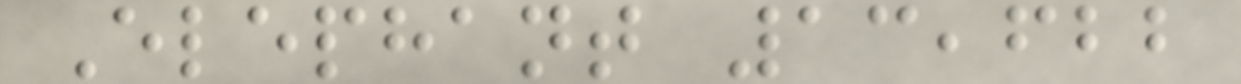Elephant 13,622
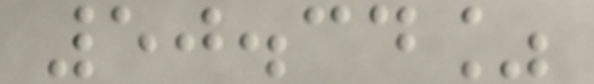50.34%
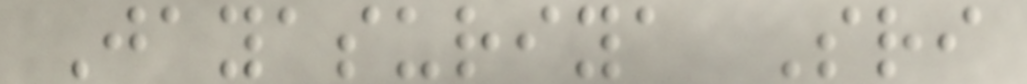Jayasuriya Sri
